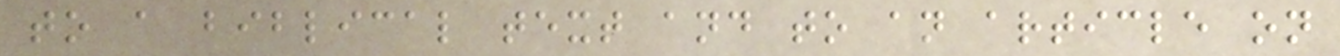to a biblical text and to an article on
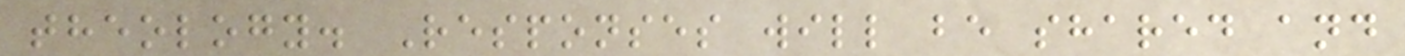theology. Responses will be shared and
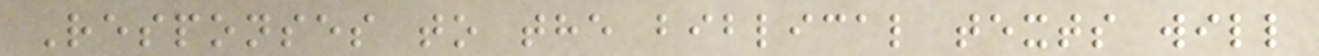Responses to the biblical texts will
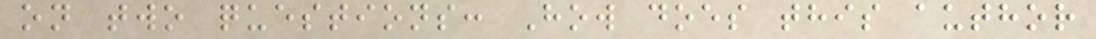on two questions: How does this author
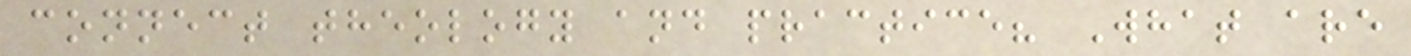connect theology and practice? What are
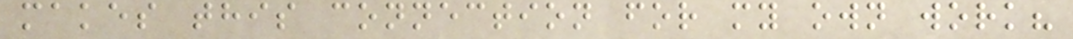makes this connection for my own work?
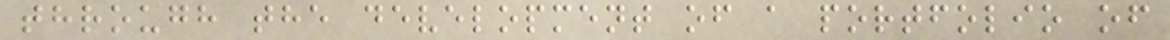through the development of a portfolio of
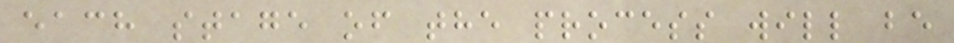each stage of the process will be
